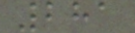281
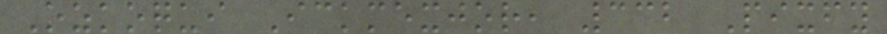Ozkoqui Ickmexjor, 332 Pixfy
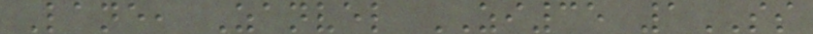Lane, Zanvel ZI35 1SS
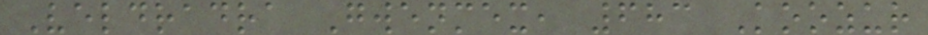Veldradra Gwenmex, 683 Koozur
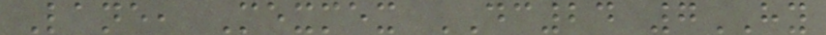Lane, Mexmex DC24 7HY
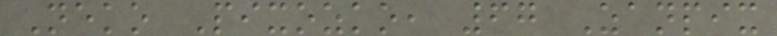Neko Pixozko, 67 Zanpix
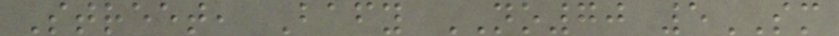Street, Bafy NO70 5SM
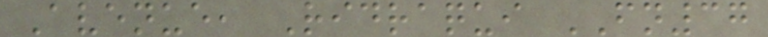Avenue, Ridraqui FN37
